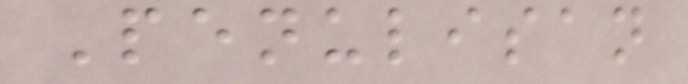Penulisan
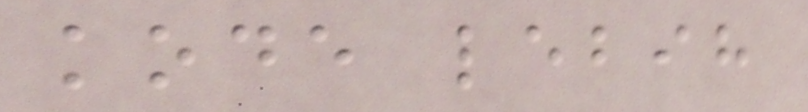kode lebih
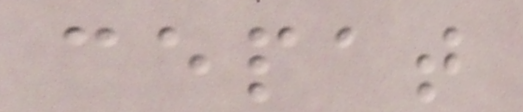cepat
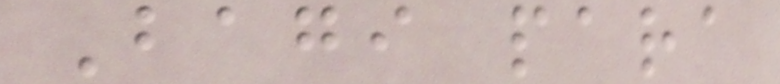Bagi para
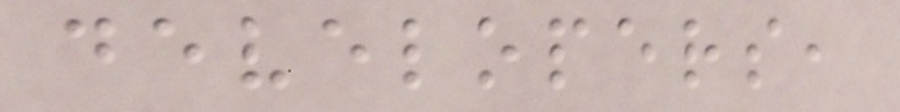developers,
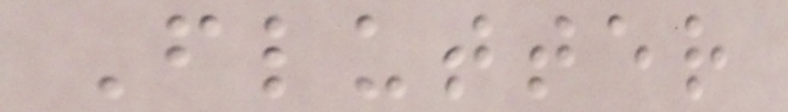Flutter
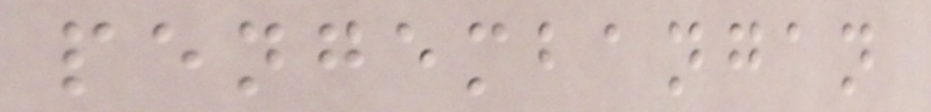pengembangan
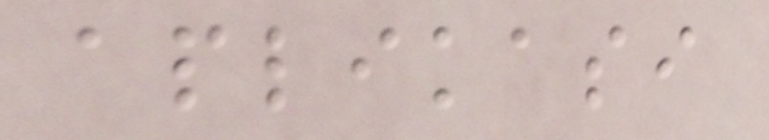aplikasi
